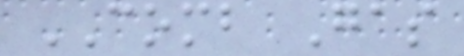COMB Gas
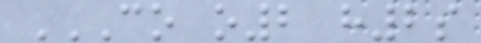CO O2 H2S
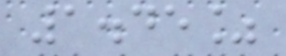1.45%
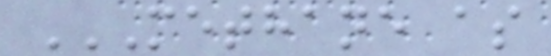METHANE AS
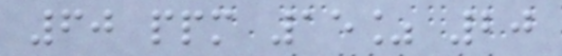60 ppm 15% 20
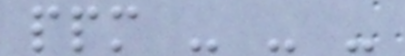ppm - - -
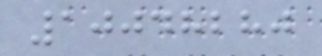10048280
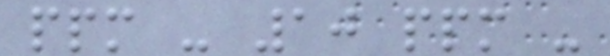ppm - 10 ppm -
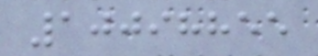10098855
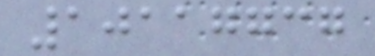10117737
